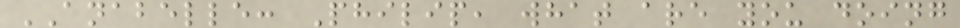ANABELLE: Philip, what are you doing
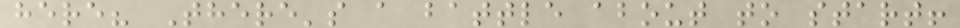here? There's a battle about to start!
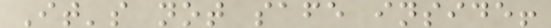It's not safe inside!
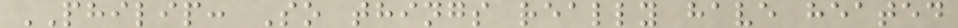PHILIP: So things really have heated
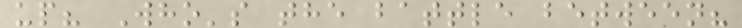up? Who's the battle between?
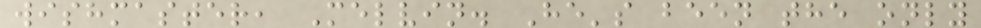wishmaster, Melvin. He's been the only
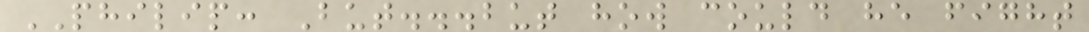PHILIP: But...but how could he fight
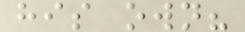his own?
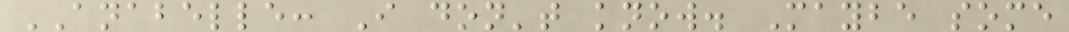ANABELLE: I don't know. Maybe some
